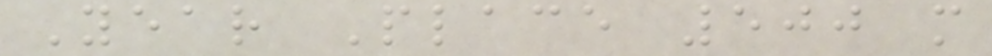Year Place 500 m
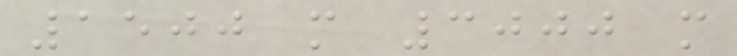1500 m 3000 m
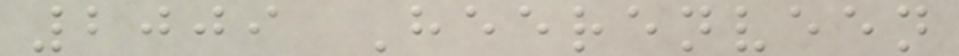2009 Heerenveen
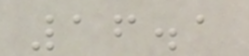16.1
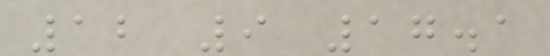12 9 17.1
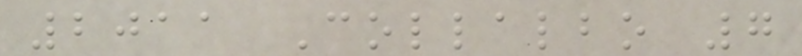2011 Collalbo 7
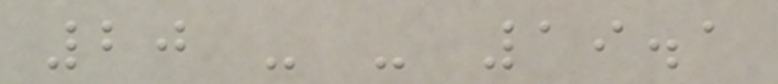20 - - 19.1
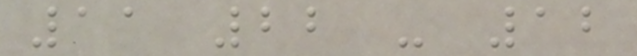11 22 - 12
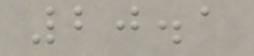20.1
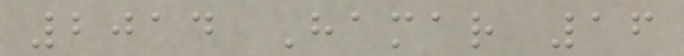2014 Hamar 16
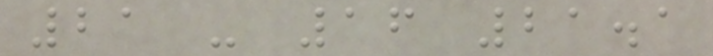21 - 16 21.1
